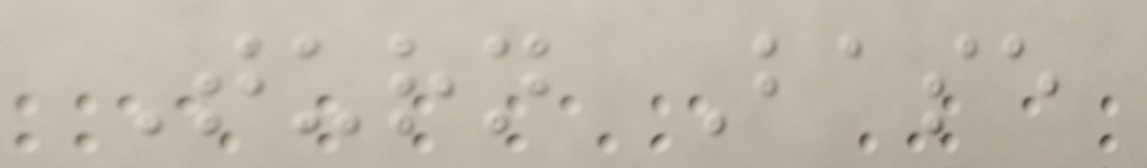Turn Base
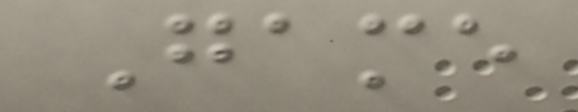Game
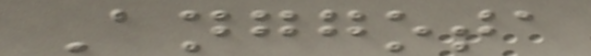Anggota
